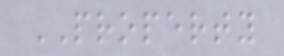PROPERTY
